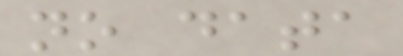no data
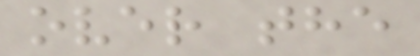over the
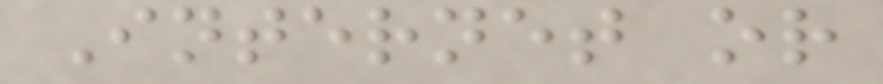Internet or
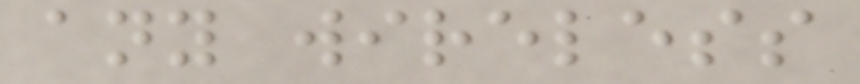any wireless
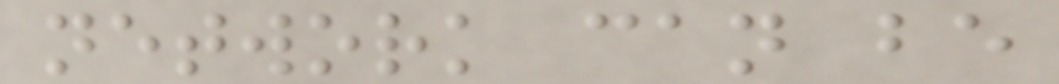network can be
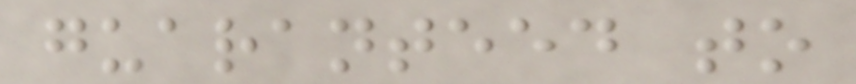guaranteed to
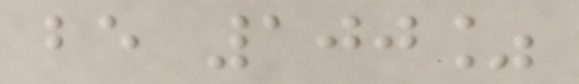be 100%
